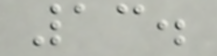13.
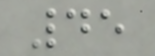45
